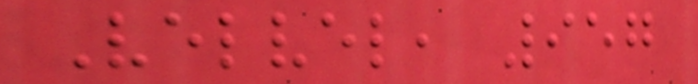Velvel, 957
